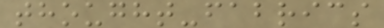thought-fabrics
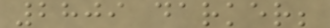2809 darker;
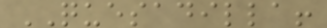QUESADILLA!
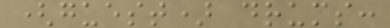(guest) drums:
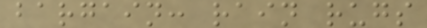bargain: rain rugs
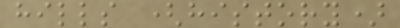hills (history)
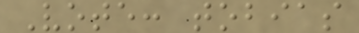Vote: tobias
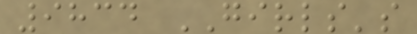9834 GIRLS's
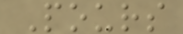Pours
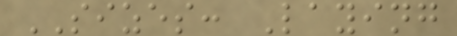SIZES: Laying
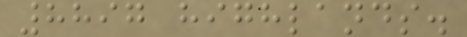8897 highlands.
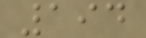194
